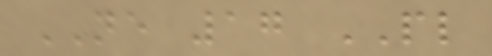NE 17 PL
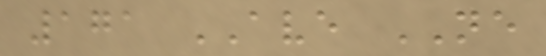171 AVE NE
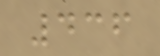436
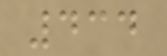434
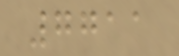7711
